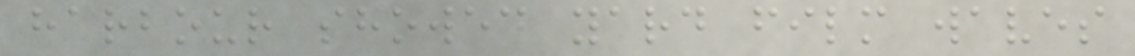harbour showed yard film waves
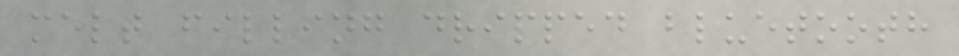melt filling dripped bluetooth
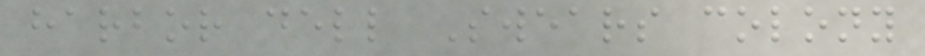harbor dell Swears colony
